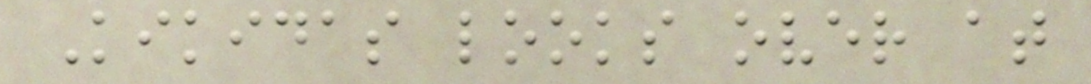Kikidas looks over at
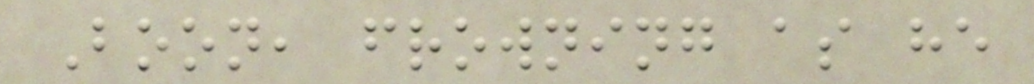Boon, frowning as he
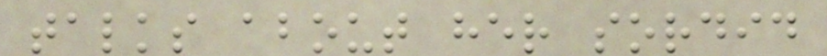talks about her sordid
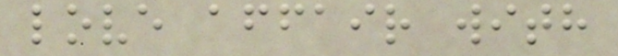love affair with
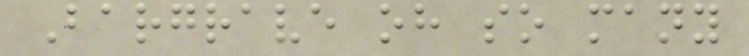Bargrave oh so many
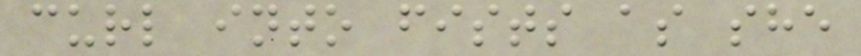curl into fists as she
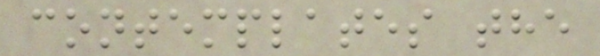contemplates the
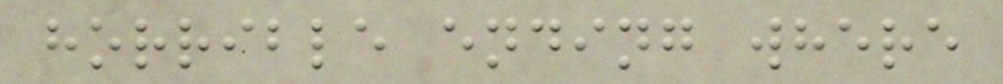horrible ending where
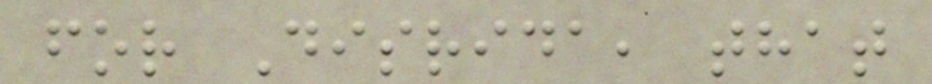for Disrida, that
